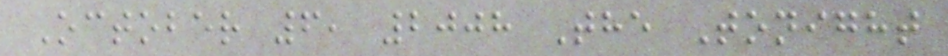October 6, 2008 The Tonight
